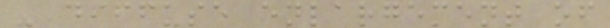- diffuse enlargement of
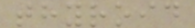thyroid
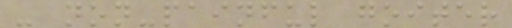- non-painful goiter
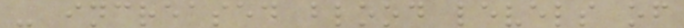- increased blood levels of
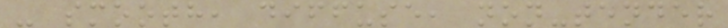- smooth, diffuse, non-tender
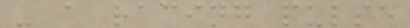- a racing pulse
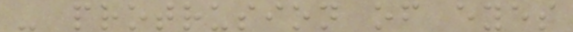- protrusion of eyes
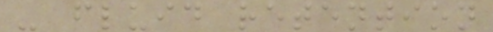- fluid retention
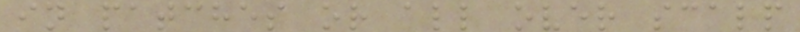in patches or all over scalp
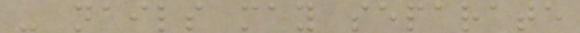- nails may separate
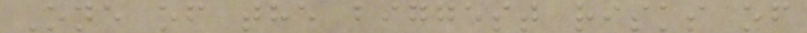One of the biggest risks of
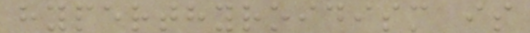hyperthyroidism is
